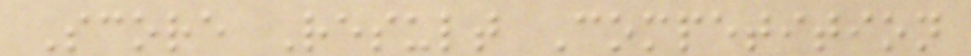Score Result Competition
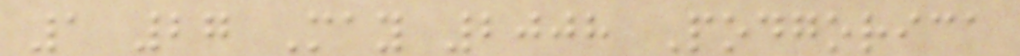1 27 May 2008 Podgorica
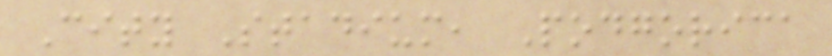City Stadium, Podgorica
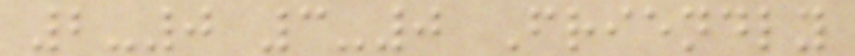2-0 3-0 Friendly
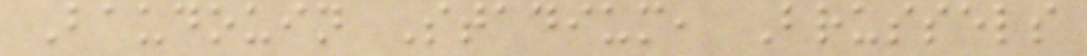Baudouin Stadium, Brussels
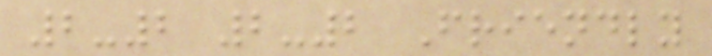2-2 2-2 Friendly
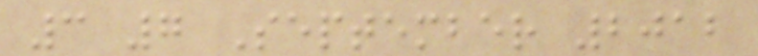3 7 September 2012
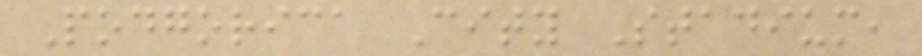Podgorica City Stadium,
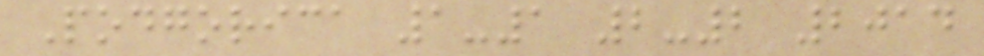Podgorica 1-1 2-2 2014
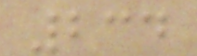234
